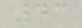43
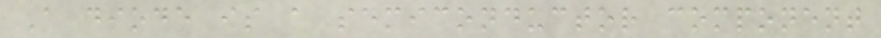A diode is a semiconductor component
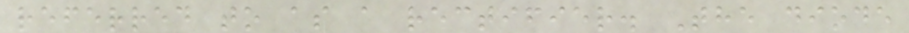referred to as a rectifier. The diode
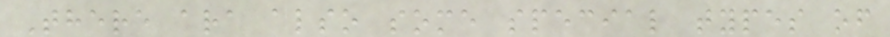There ara also some special types of
